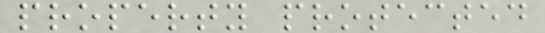property protected
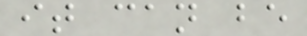it can be
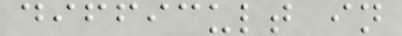difficult in
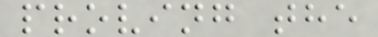proving the
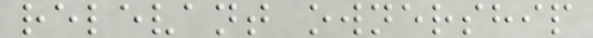relevant ownership
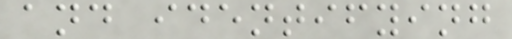and identifying
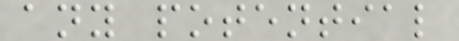any potential
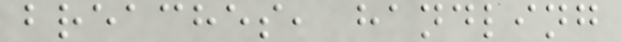breaches, handling
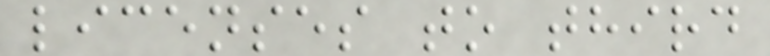licenses to third
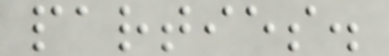parties.
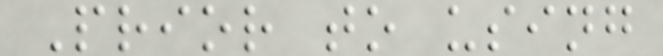Prior to using
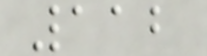112
